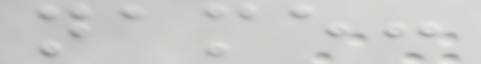name:
